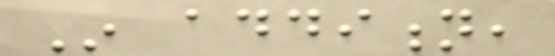In addition,
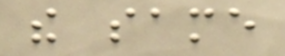the same
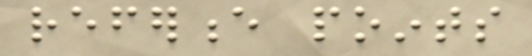reference points
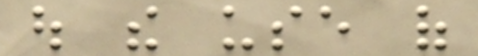out the use of
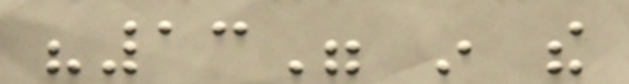"13" in the
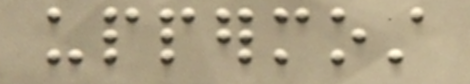uppermost
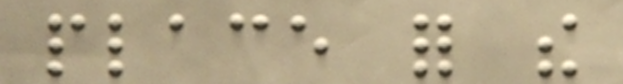place for the
